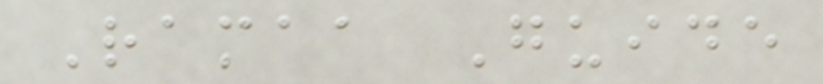Ramaa Guide
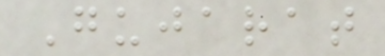Gujarat
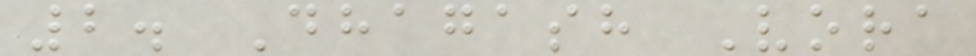2. Dhagash Vora
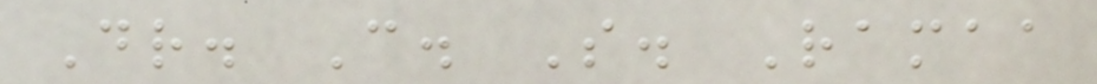Dr. C. S. Ramaa
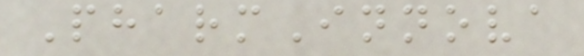PharmInnova
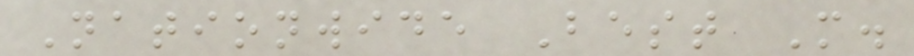Nationwide Best M.
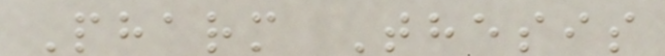Pharm Thesis
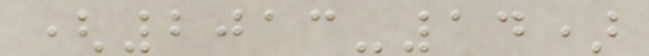(2013-14)
